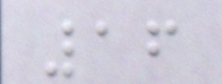16
